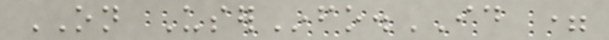ON UserInfo.ID =
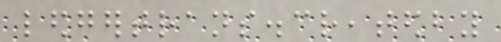ledgertrans.createdby
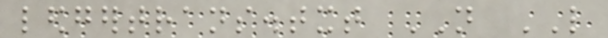ledgertrans.txt NOT LIKE
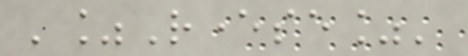'%Reverse%'
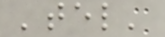'tel'
